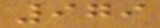979
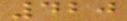420
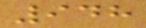948
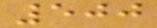500
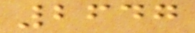2647
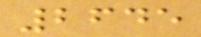2645
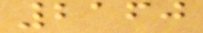2160
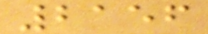2156
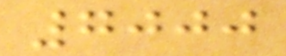7000
